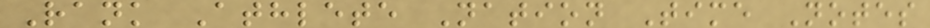Rank Athlete Nation Time Notes
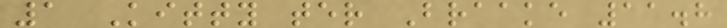1 Kitty ter Braake 11.8
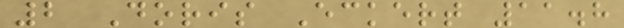2 Doris Eckert 11.8
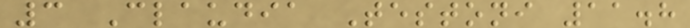3 Claudia Testoni 11.8
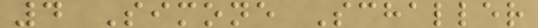4 Simone Schaller
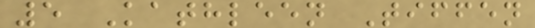5 Kathleen Tiffen
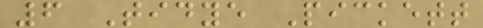6 Tidye Pickett
